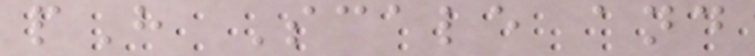pH Scale and
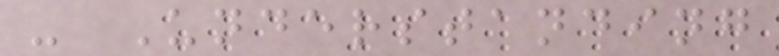- Understanding
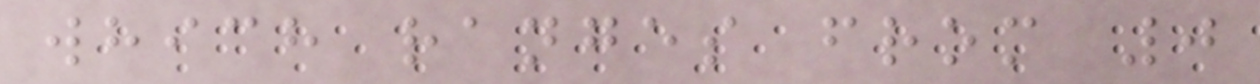which ranges from 0
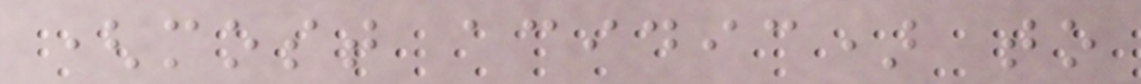(most acidic) to
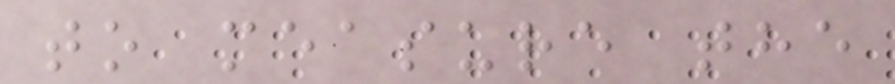to measure the
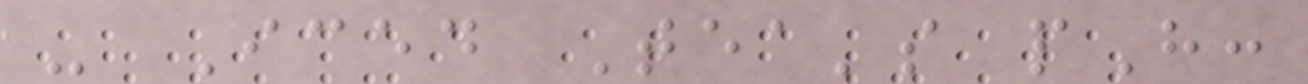- Iced Tea's pH:
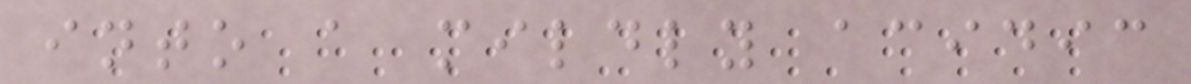into a mildly acidic
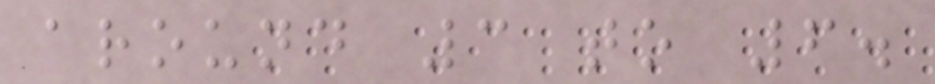around 3 to 6.
